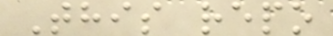This repo
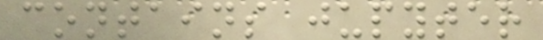contains jupyter
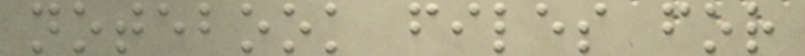notebook files for
